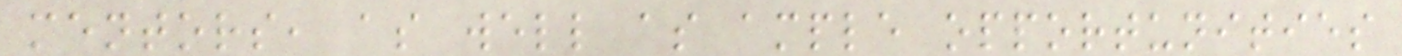mentors, as well as ample opportunities
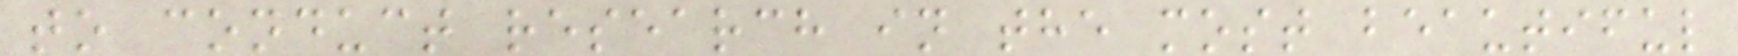to conduct research in the most beautiful
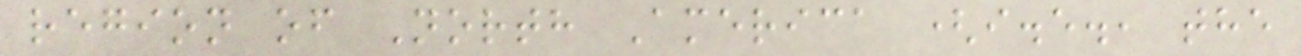region of North America (i.e., the
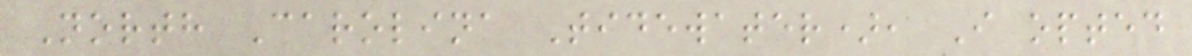North Carolina Tidewater), I opted
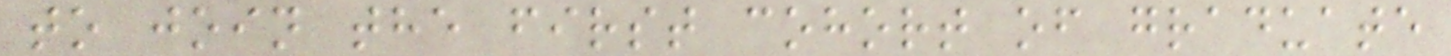to join the first cohort of graduate
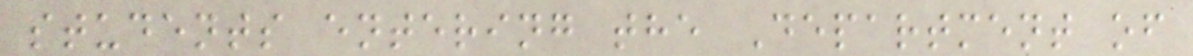students entering the Department of
